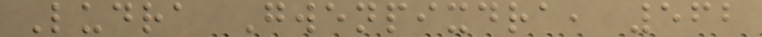Ludra Gwenpixdra, 562
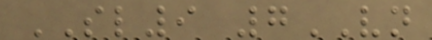SL9 7VN
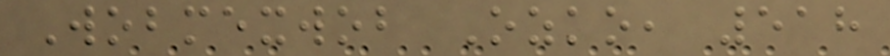Wobmexwob Ozko, 518
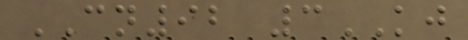CN92 3KJ
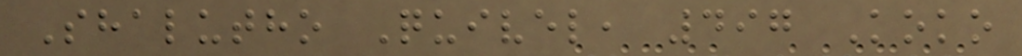Shalutho Quivel, 497 Koko
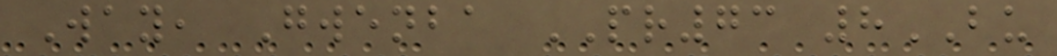Way, Gwenba PR73 8BU
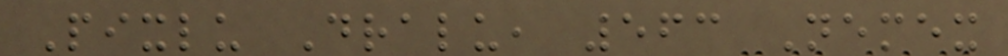Pixlu Dralu, 563 Nemex
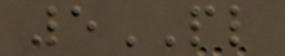5PL
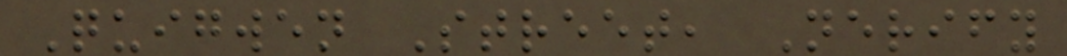Quigwen Street, Nerify
